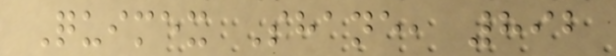Quimex Shane, 892
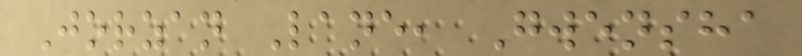Jorzan Lane, Gwensha
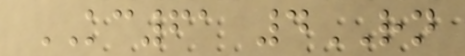KC61 4RN
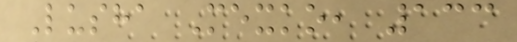Lusha Mexko, 133
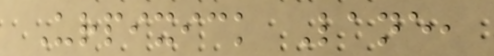Urpixick Lane,
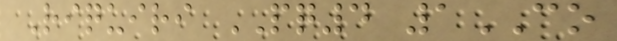Riquiri PQ4 1CO
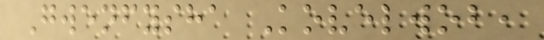Gwenfysha Kovelwob,
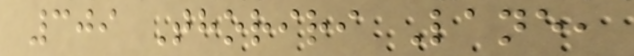309 Thoriri Lane,
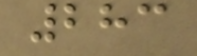283
